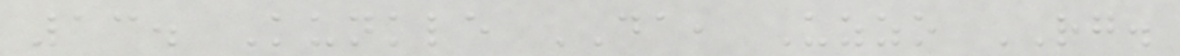13. Kunkle DA, Uzzo RG.
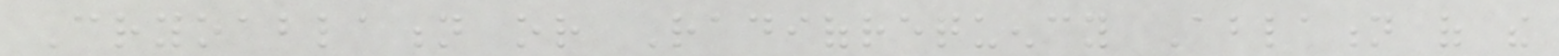Cryoablation or Radiofrequency Ablation of the
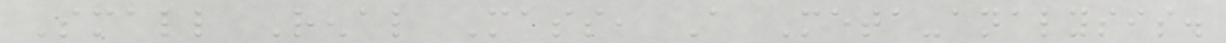Small Renal Mass, A Meta-analysis.
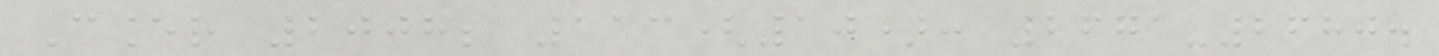Cancer 2008; 113(10): 2671-2680.
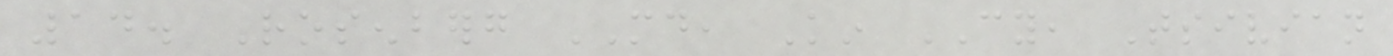14. Rosenberg MD, Kin CY, Tsivian
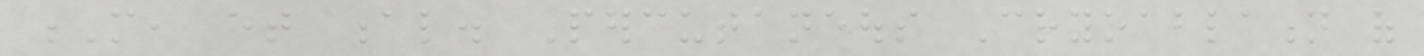M, et al. Percutaneous Cryoablation of
